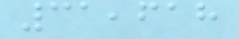31,618
